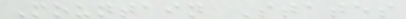Mountain States
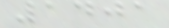1401
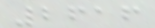2616
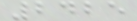2425
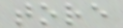tore
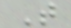T
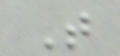T
